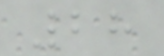28
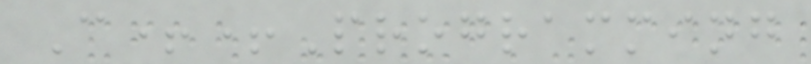C++Programming
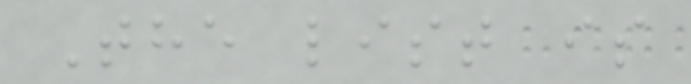The list is
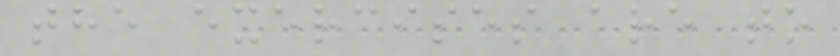the exercises are to
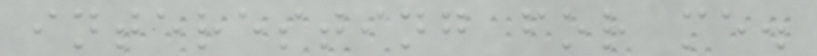interesting for me.
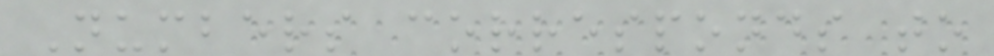Numbers corresponds to
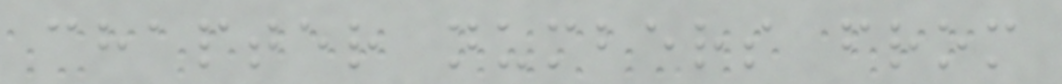chapter numbers from
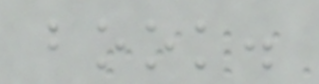book.
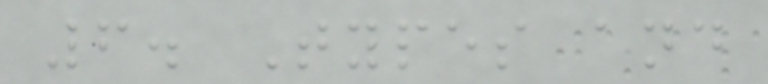6. Types and
